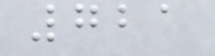721
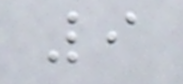9
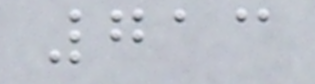713
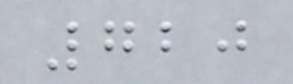720
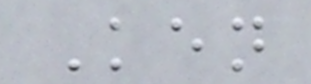Ken
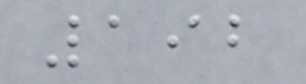192
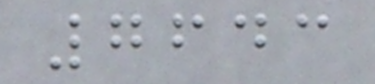7643
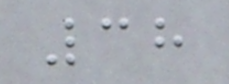38
